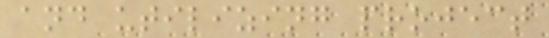and utilizing project
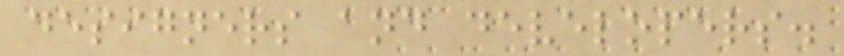designers and developers.
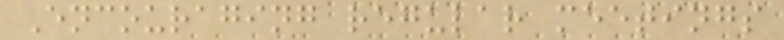Encouraging regular meetings
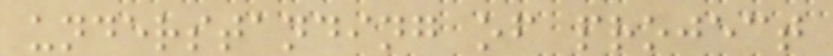understanding of project
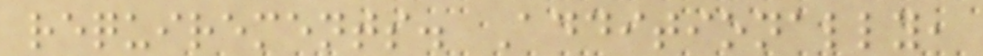requirements. Additionally,
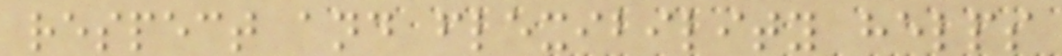respect and flexibility helps
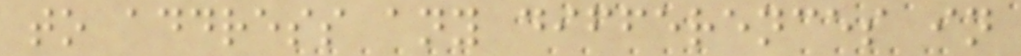to address any differences in
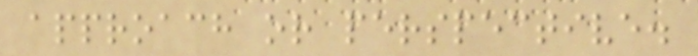approach or perspective.
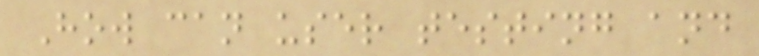How can user testing and
